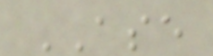ASE
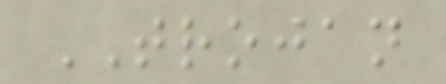TROJAN
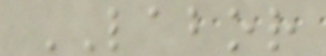LABOR
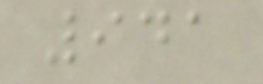941
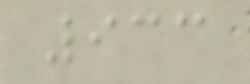933
